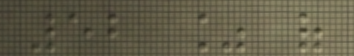52 % of
